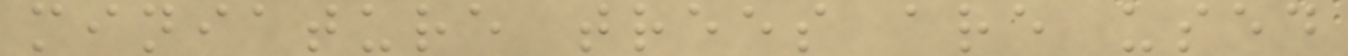miniature trees are used
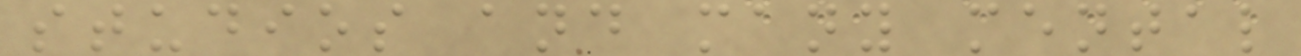studios and many mental
